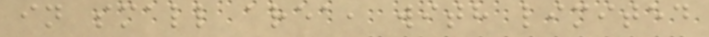in small area, with limited
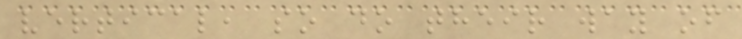vertical, so do their way of
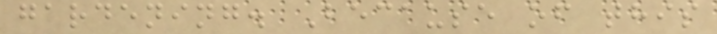gardening. Because of this
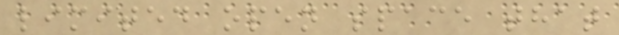limited open space that
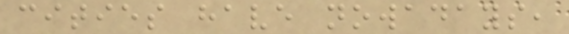cities have nowadays,
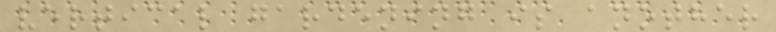vertical gardening is another
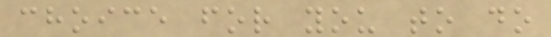choice for you to do
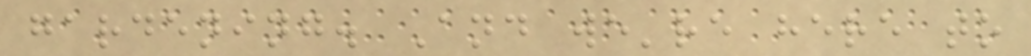gardening. And we're here to
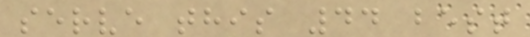serve this 44 best
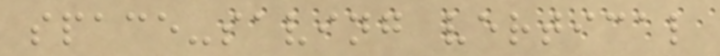space-saving vertical
